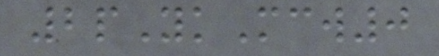2pYkMcw0
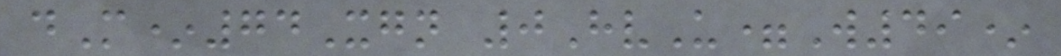dM*74Xgn 0HvU=W49*
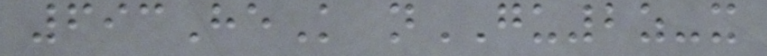693HeK nGU2z-x
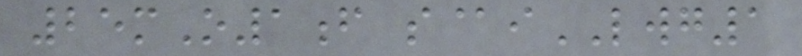25mO1f s@iLWG1
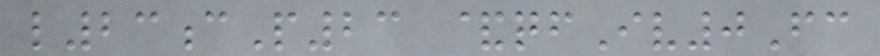l23cP23 &qfIv0Fc
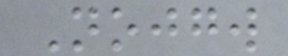Nojgw
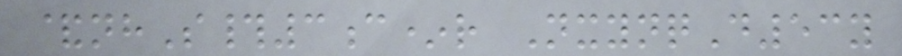&nhS#3c*r NxynqD53y
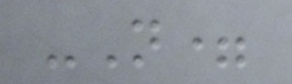-N=
